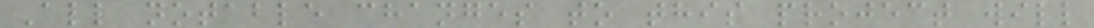All notable changes to this project will
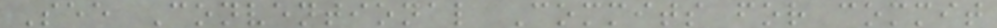See Conventional Commits for commit
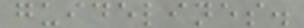guidelines.
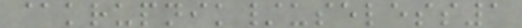@krupnik/useless1
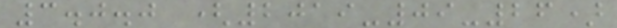3.0.0 (2019-09-26)
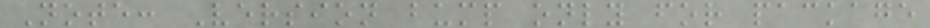Note: Version bump only for package
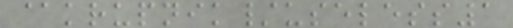@krupnik/useless1
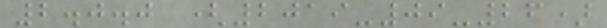2.0.0 (2019-09-26)
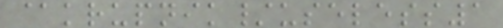@krupnik/useless1
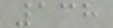138
